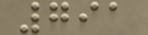791
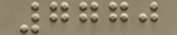7770
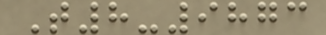T8-9873
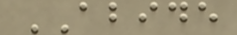ABIDE
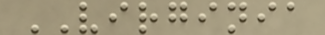VIRGINIA
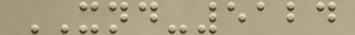XND-5124
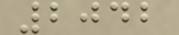2042
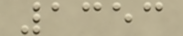1353
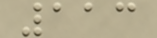113
